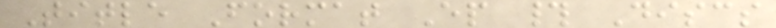Title Format Ep # Discs
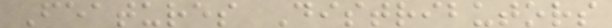Features Distributors
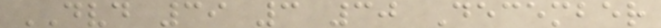DVD 39 3 30 December
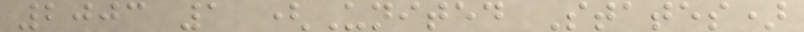2003 1 (United States)
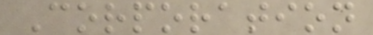Corporation
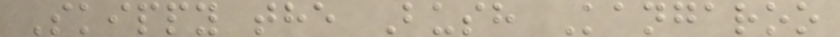Skippy the Bush Kangaroo
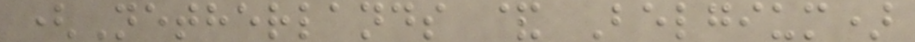(Netherlands & Belgium)
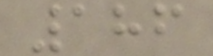186
